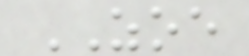ZOE
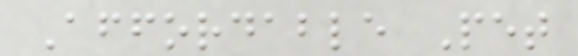Affordable Pet
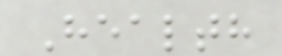Health
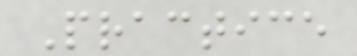Practice
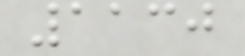1130
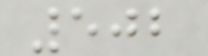502
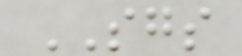SGS
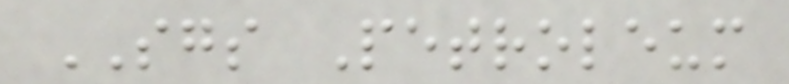SGS Petroleum
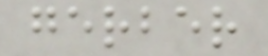gerber
